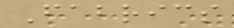Fabrics
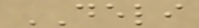DELI
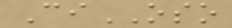CiOSO
